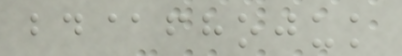bd@fhojuk
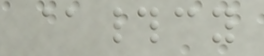@#cy
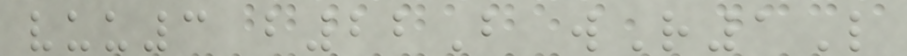vuu3 b22B wR1L
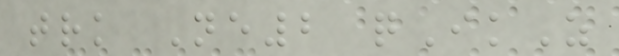trk Ne2 qIkZ
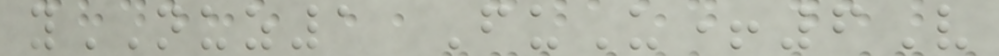yNUZ1 FuU+6V
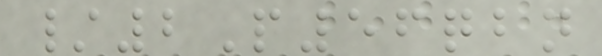/2P56qbn
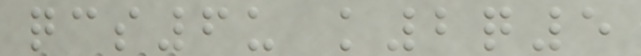qcs6u k2q5
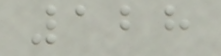128
